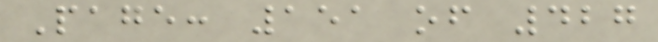Page: 151 of 427
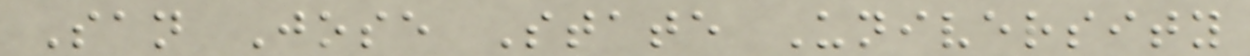San Jose State University
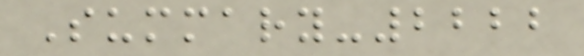Summary-2222
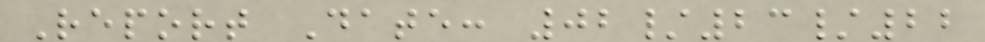Report Date: 02/23/22
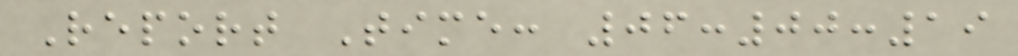Report Time: 06:00:19
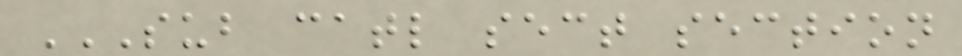SUB CATL SECT SECTION
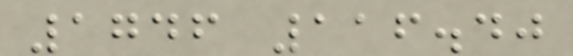1746 116.40
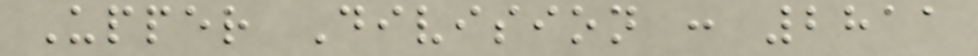Upper Division : 2811
